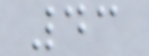43
